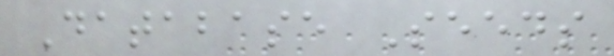Database Seeds
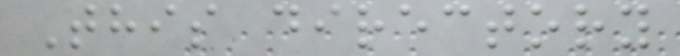This directory
